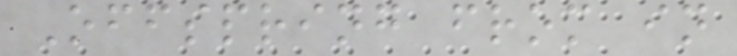Offspring from in
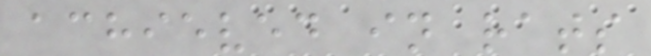achieved in rats
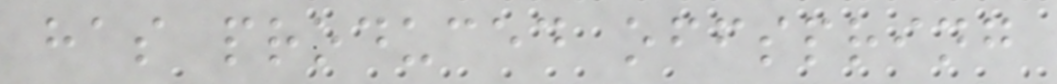has produced offspring
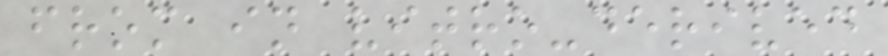from in vitro-derived
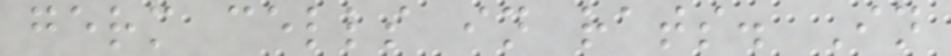germ cells in rats. In
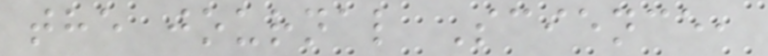the journal Science,
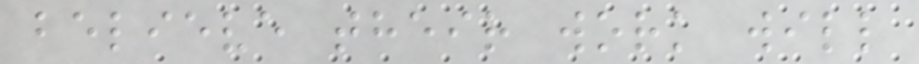believe their work will
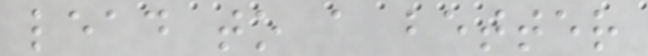lead to a better
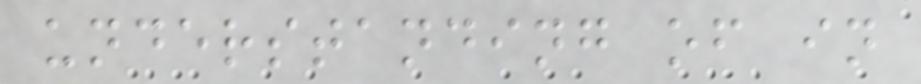understanding of in
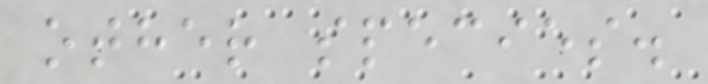other species.
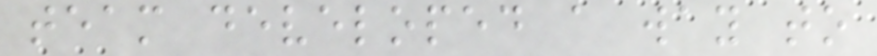team developed a way to
